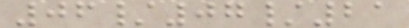06/07/21
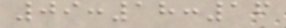09:18:16
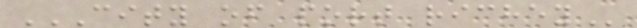CITY OF PORT RICHEY
